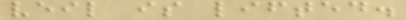veil is lifted.
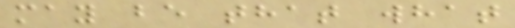may be that what
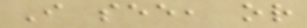I see, or
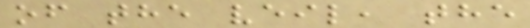of the veil, the
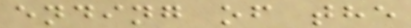ending of the
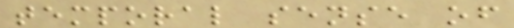temporal sense of
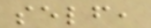self,
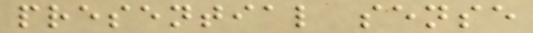presential sense
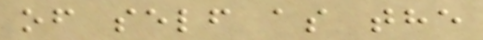of self as the
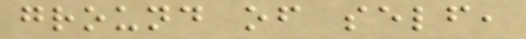ground of self,
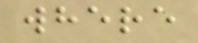where
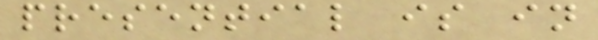presential is in
